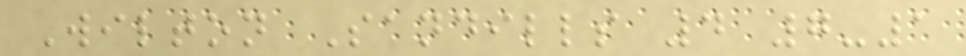Wilton Sandills 4 7-1
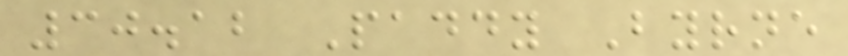30.12 Paddy Byrne
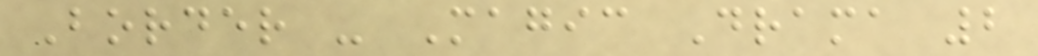Border - Magic Drama 2
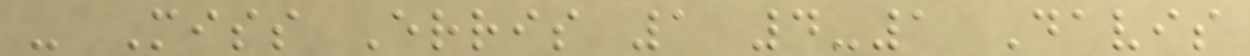- Miss Erris 1 4-1 Davis
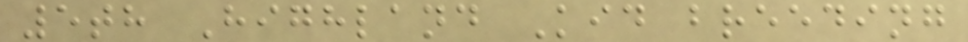5th Highland Kid breeding
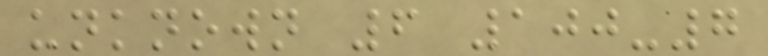unknown 6 100-7
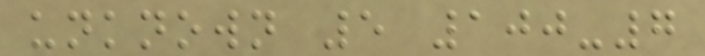unknown 5 100-7
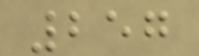257
